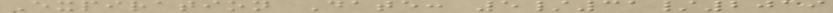Expiration Date: 5/31/2019
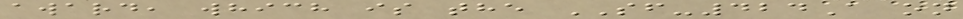award, which is the SF-424A on
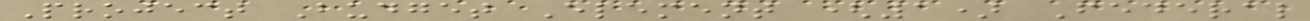Project Budget Element (1) Federal
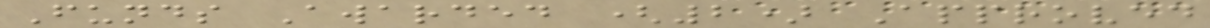Funds Awarded (2) Approved
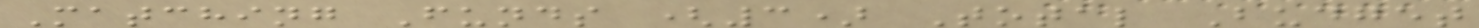Matching Funds (3) Total Budget
